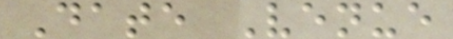Date Venue
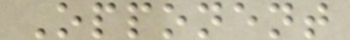Opponent
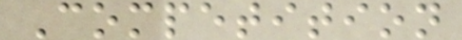Competition
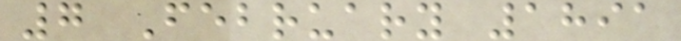7 February 1891
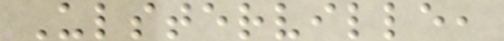Ulsterville,
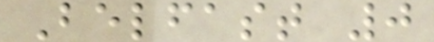Belfast 0
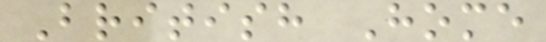British Home
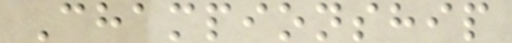Championship
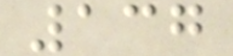137
